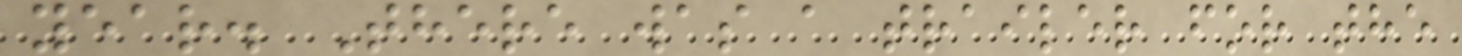year. There was a trailer for the
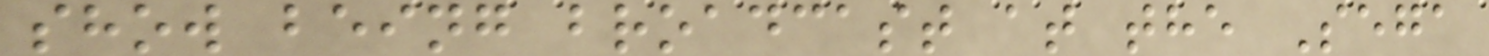show being broadcast at the Sega
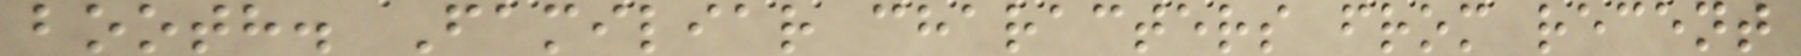booth. Familiar characters from recent
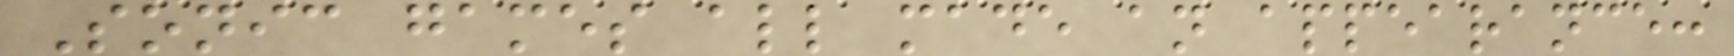Sonic games all made an appearance:
